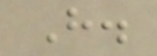H.
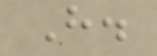H.
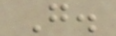G.
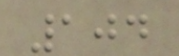104
